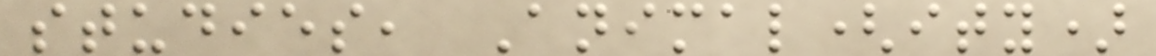studies, Animal(ity)
